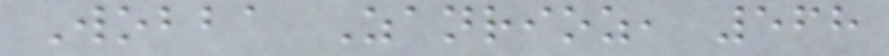Wobba Zanrioz, 568
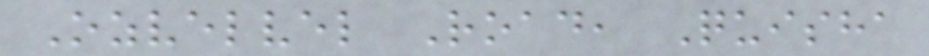Ozvelvel Road, Quisha
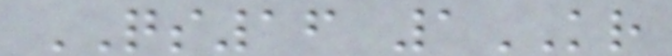QS16 1KR
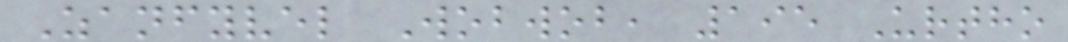Zanfyvel Wobwob, 195 Urtho
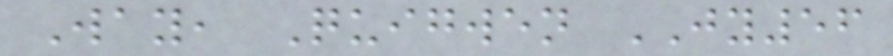Way, Quigwen JY56
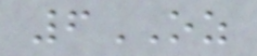6OZ
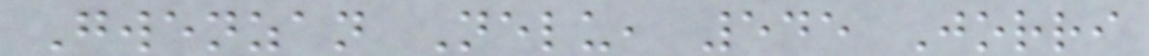Gwenzan Nelu, 545 Jorri
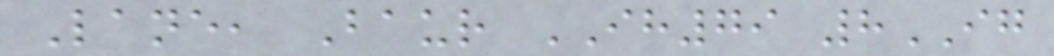Lane, Baur IH79 8IG
